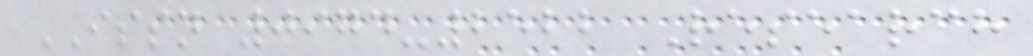ISSN 0974-2522 Research
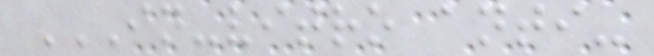IN-VITRO ANTI-
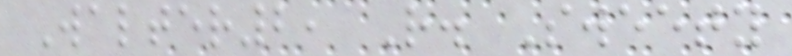Walter2, R. Sweety
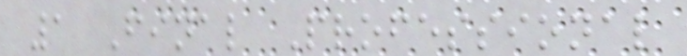1 Final Professional
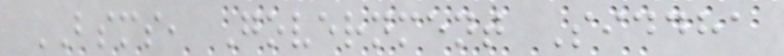BSMS, Government Siddha
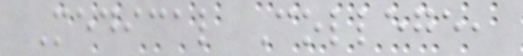Medical College,
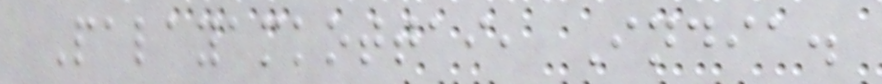Palayamkottai, India.
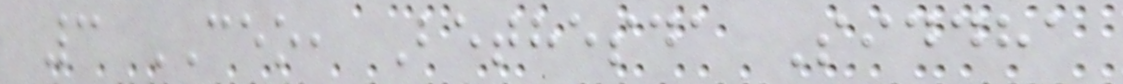3 CEO, Bethesda Siddha
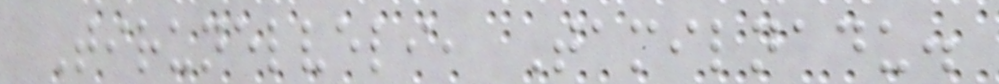Tirunelveli, Tamilnadu.
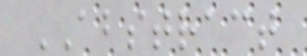ABSTRACT
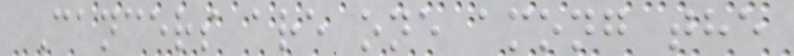Cancers are one among the
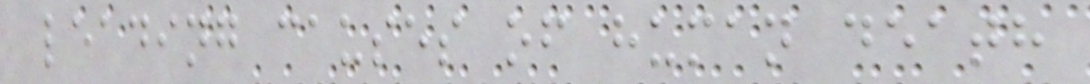leading causes of human death
